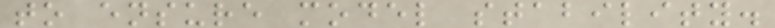to ensure model stability.
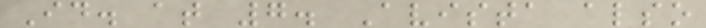Id. at 7. Avista also
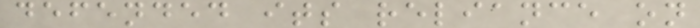defended its reliance on
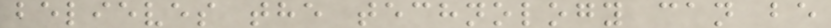believes the technology can be
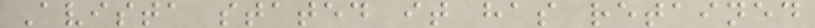Avista stated it has retained
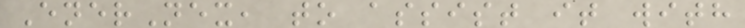EnerNex, to assist it with
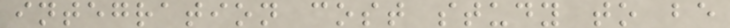integration cost study to be
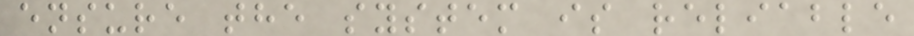ensure the system is reliable
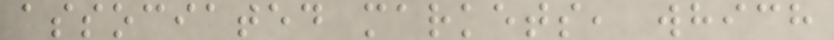associated markets, which
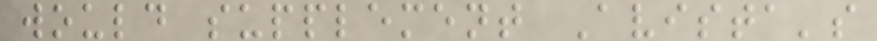would supplement Avista's
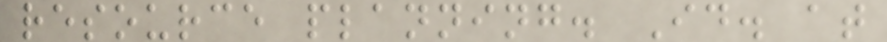resource planning. Id. at
